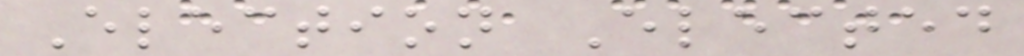Election Elected
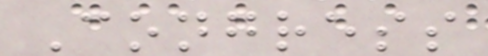Congress
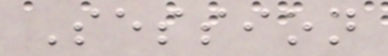Session
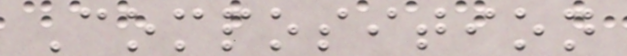Composition
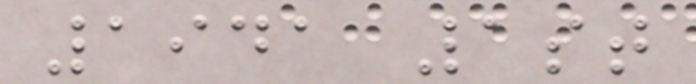1941 1st
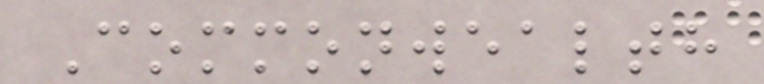Commonwealth
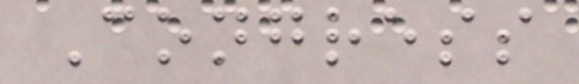Congress
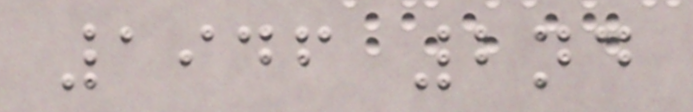1946 2nd
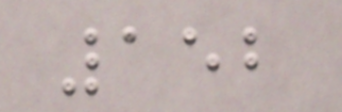152
